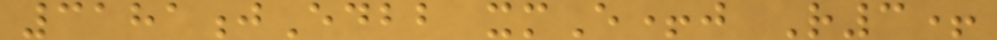3181jEdbb xmE+j R3+
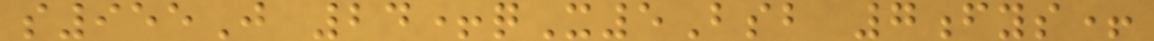s955J 24+qX5Bsb 7fys+
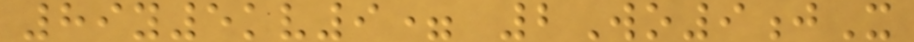89y5kv9= 2Wo9jX
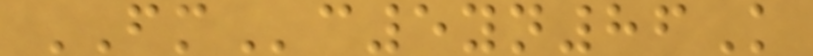FMc5yn86K
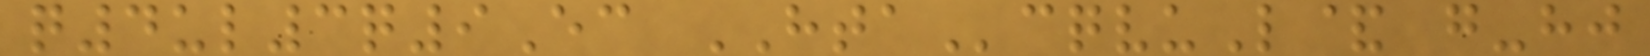q4ul3q9Ec HTAcqvuL& g-hj
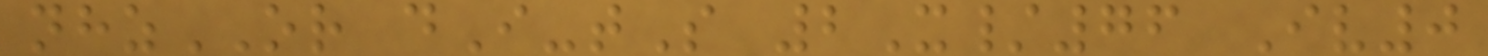nhzOR dI-tS 2X/76 Iv0
